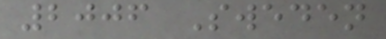2006 Sweden
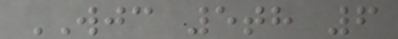WJC 5th 6
